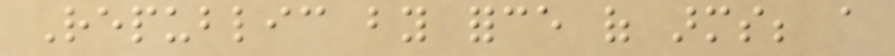Republic by force of arms; a
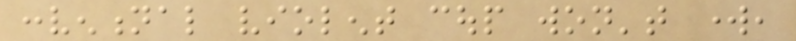conventional violent coup won't work,
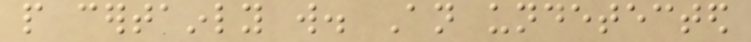people certainly will. An undetected
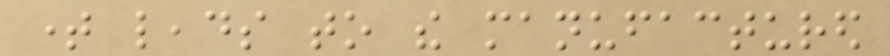time leads to the manufactured
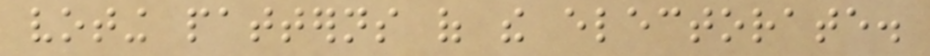voting patterns of the electorate.
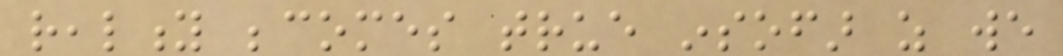reality becomes true insofar as we
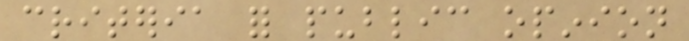criteria for public opinion
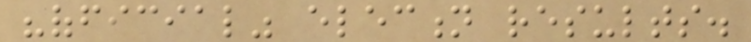"official" election results.
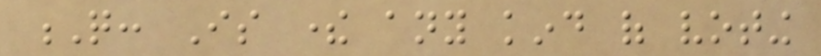Q: Is there any kind of voting
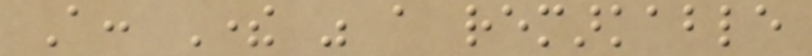A: There was a remarkable
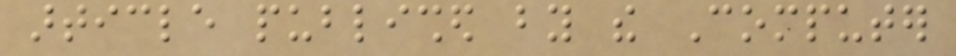article published by the Computer
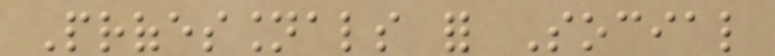Professionals for Social
